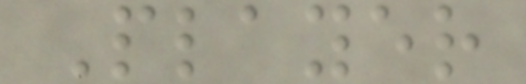Player
